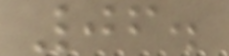06.
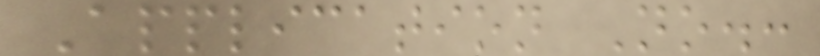Application No.:
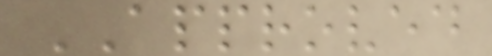APPROVED
